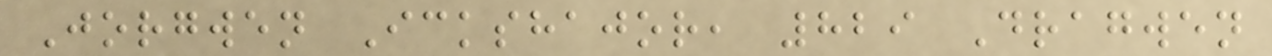Jorgwen Ickshajor, 829 Dragwen
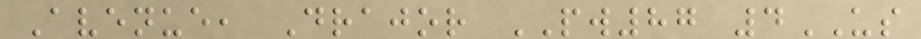Avenue, Drajor PW87 4US
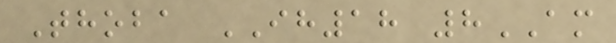Thoba IH18 8AM
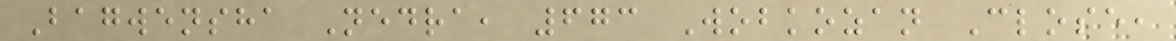Bagwensha Nedra, 673 Wobkozan Close,
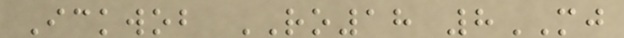Ickwob RO18 8MJ
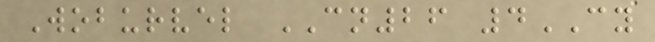Woburvel CN26 4CY
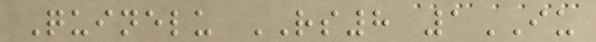Quinelu RS8 1IU
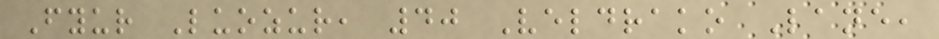Fyur Luozur, 40 Veldrako Lane,
